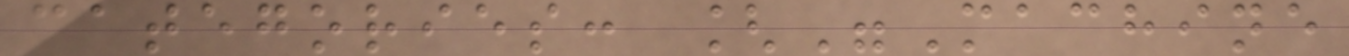categories: ["Machine
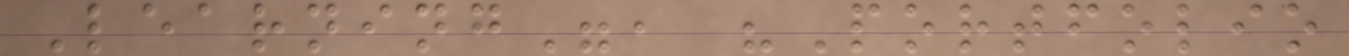Learning", "Portfolio
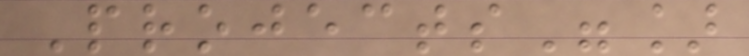Projects"]
